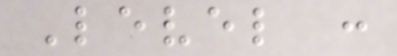Level :
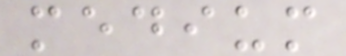medium
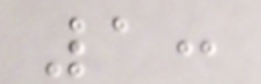1:
